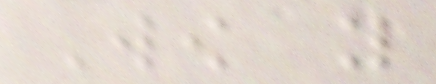Wow you
